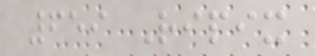659 Ripix
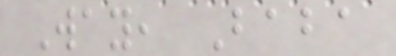Way, Baba
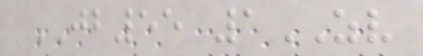JB55 1ZV
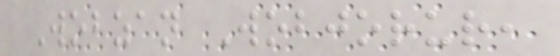Wobzan Wobjorur,
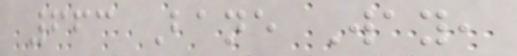663 Bane Way,
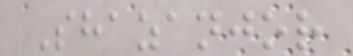Shazanjor
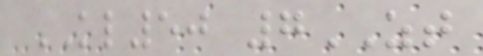KL50 7ZT
